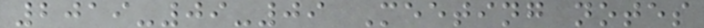2019-09-09 Meeting notes
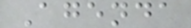Agenda
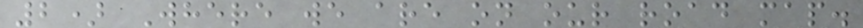2) Where we are on our road map.
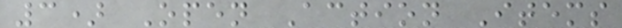3) Open Action Items
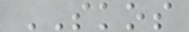SKOS
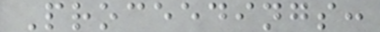Proceedings:
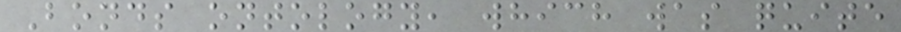Bonds ontology, which was quite
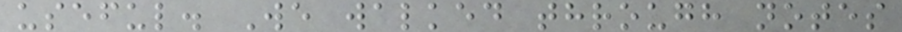useful. We walked through notes
